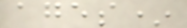ages*
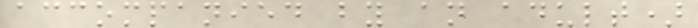accompanied by an adult)
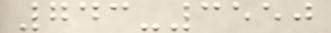743-3550
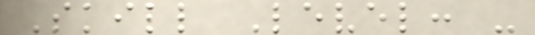Skill Level: -
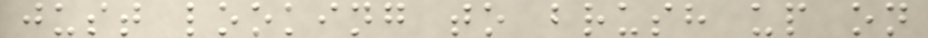just looking to brush up on
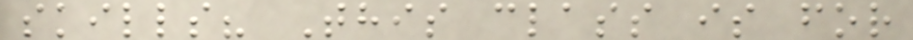skills? This class is for
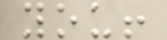you!
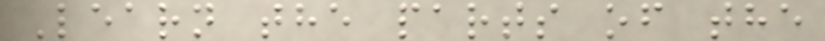Learn the parts of the
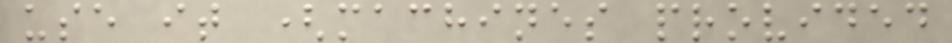use it (machines provided
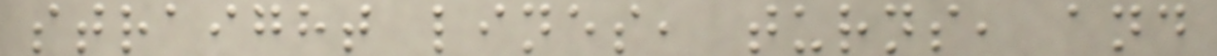straight lines, turns, and
